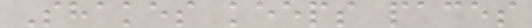Shakes keeps paces
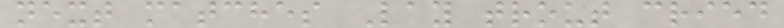next matches Lay trout cried
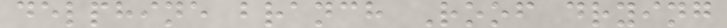delphine branch Roof drying
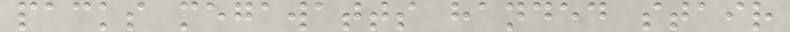packs megawatts handed stair
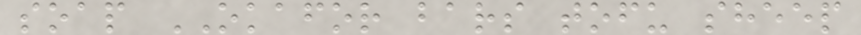soap OKAFOR bars tofu sheep
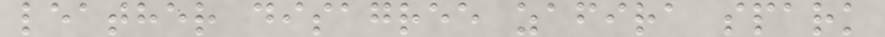leather disagree zafira spark
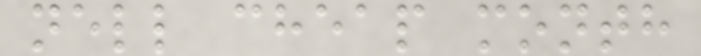nell cheap month
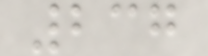237
